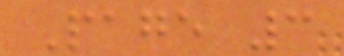Page 3
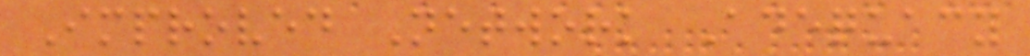Improved Network Adequacy
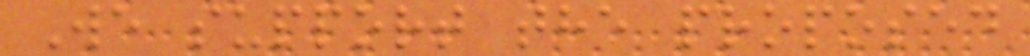We support the proposed
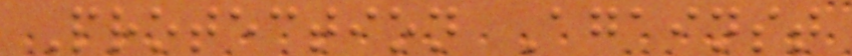Protection Against
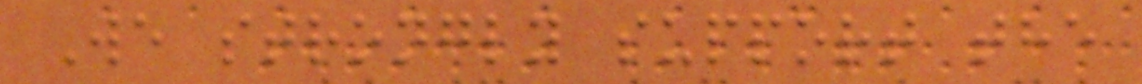We strongly support the
